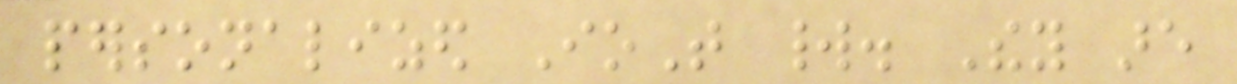personalized IoT world. They are
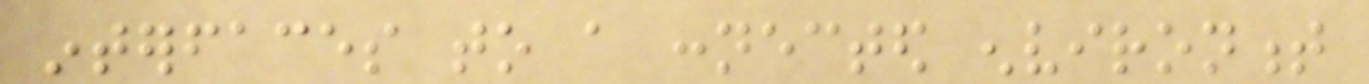interfaces to a connected environment
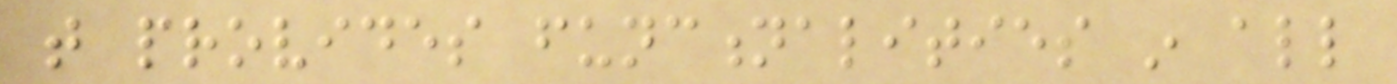that provides functionalities in all
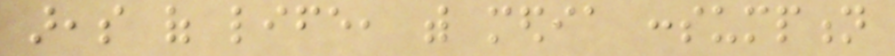areas of life, with media consumption
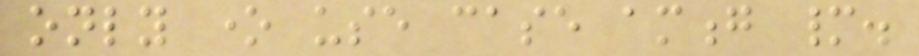only one use case among many.
